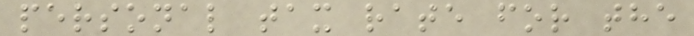personal tax rate for the
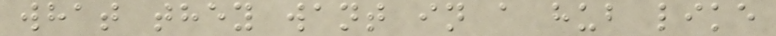what they want in a hub like
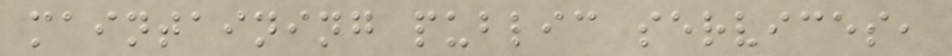maintaining public services,
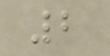2
